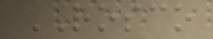ROSCO
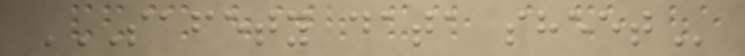SAFETY DATA SHEET
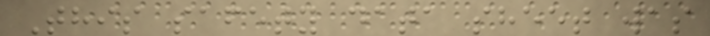This safety data sheet was
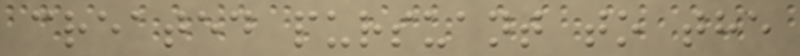created pursuant to the
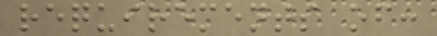requirements of:
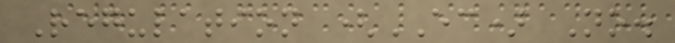Regulation (EC) No.
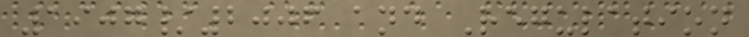1907/2006 and Regulation
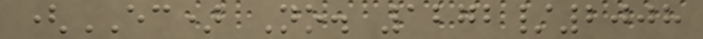(EC) No. 1272/2008
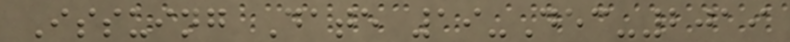Issuing Date 19-Dec-2019
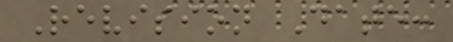Revision Date:
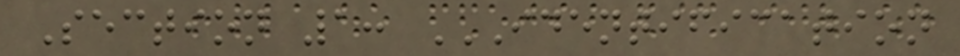Section 1: IDENTIFICATION
